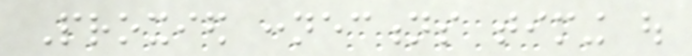Proxied connections timing out
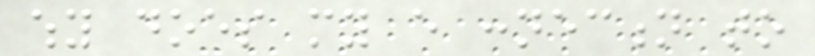why does my every connection to
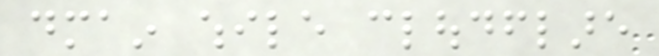dmain while cloudflare
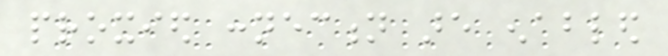proxied connection are enabled
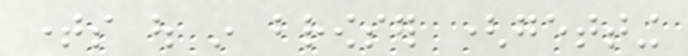times out in browser (getting
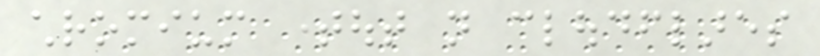chromium timeout not cloudflares
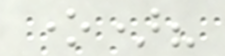one)?
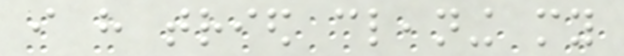i have tried cleaning my
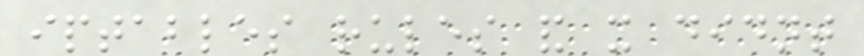iptables rules and it didnt
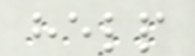help
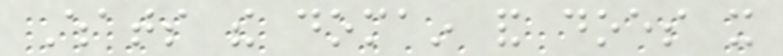Whats the domain and does it
